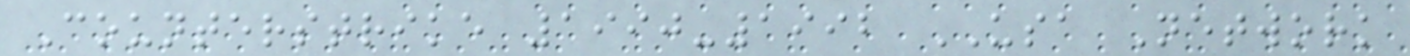Counterstrike 1990-1992 USA Network
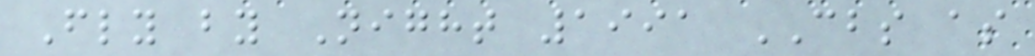Fly by Night 1991 CBS as
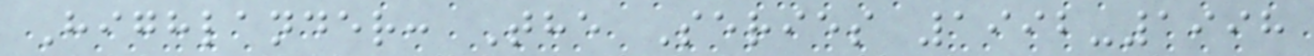Highlander: The Series 1992-1998
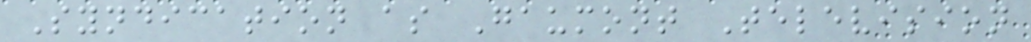Syndication as Gaumont Television
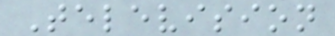Television
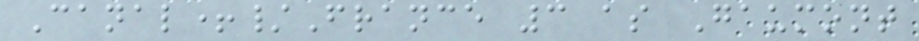Canal+/France 3 as Gaumont
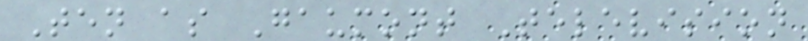Ten as Gaumont Television
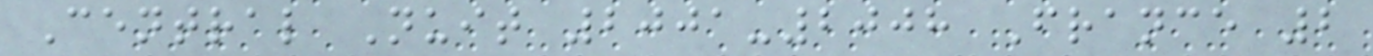Central Nuit 2001-2008 France 2
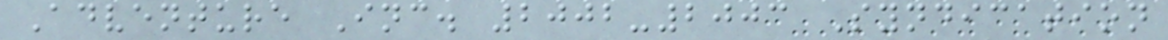Adventure Inc. 2002-2003 Syndication
